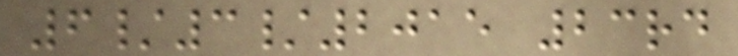6/3/2015 23rd
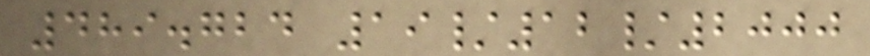489.724 19/12/2000
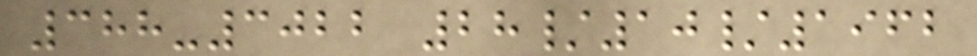388-3022 28/10/1962
